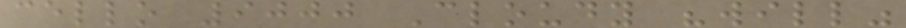cello 9000 Cloudy "will"
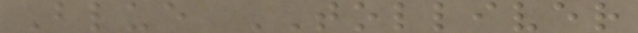Blue TOLLIVER
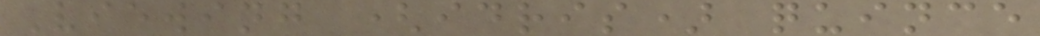Viewing (idris) quince
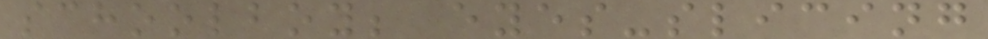schoolboy; eyes-slicing
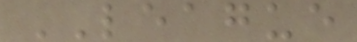LEAGUE
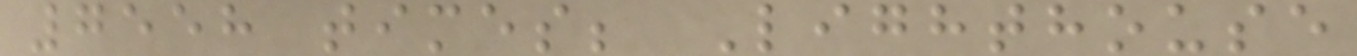7558 times; Lighthouse
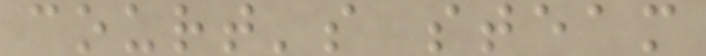court's steam
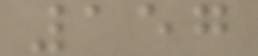157
